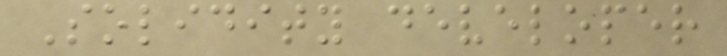Solidity developer
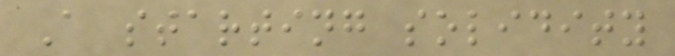A starting solidity
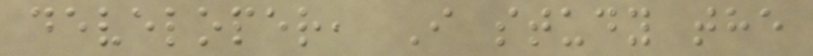developer, I study the
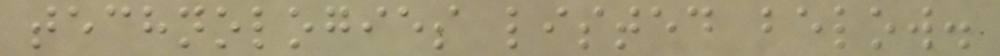technologies listed below.
